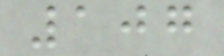107
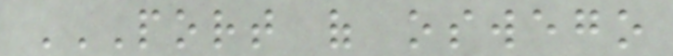PORT OF OSWEGO
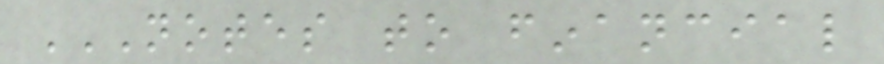NOTES TO FINANCIAL
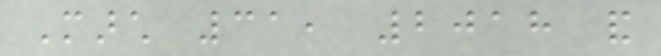March 31, 2018 and
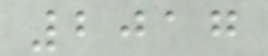2017
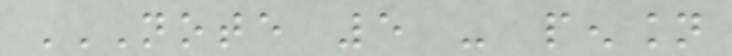NOTE 5 - PENSION
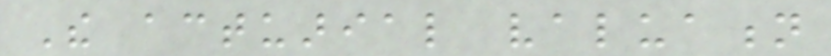The actuarial valuation
